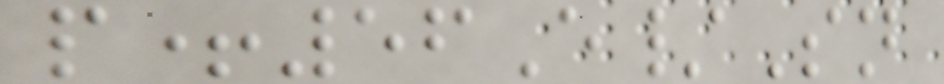p+56E/Sn
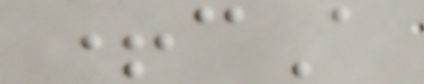+cA
